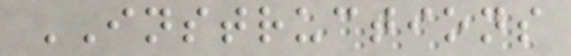INSTRUCTIONS
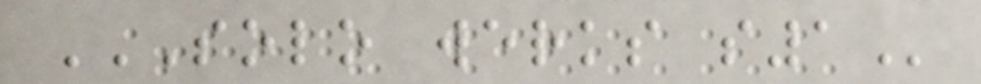SOLO WERKS S1
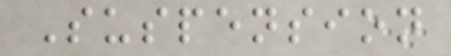Suspension
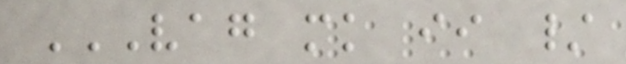VAG MK II /
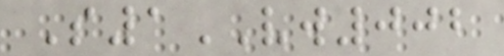S1VW002
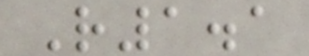R1.1
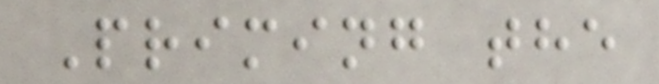Priming the
